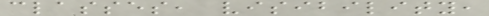classes, visibility,
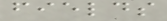fields
